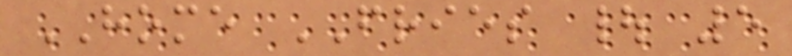HOME FRIES | 5
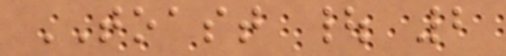TOAST | 2
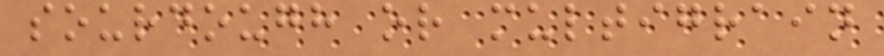sourdough or multigrain
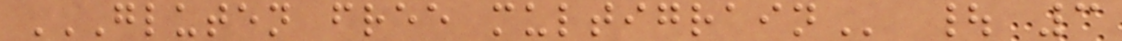GLUTEN FREE MULTIGRAIN | 3
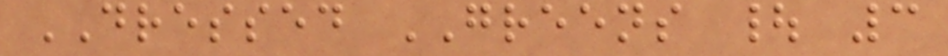DRESSED GREENS | 3
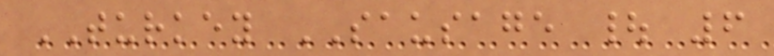TURKEY SAUSAGE | 6
